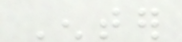Enter
